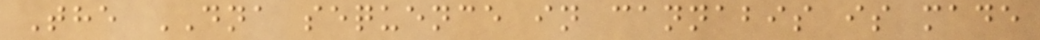The DNA sequence in cannabis is made
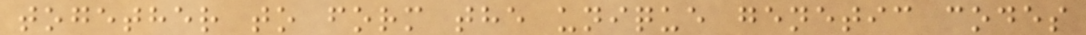together to form the unique genetic codes
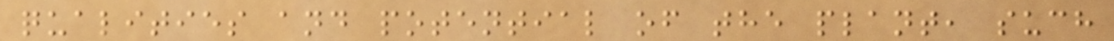qualities and potential of the plant, such
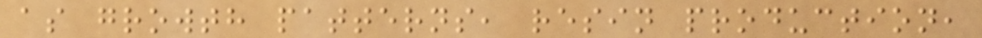as growth patterns, resin production,
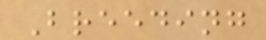Breeding
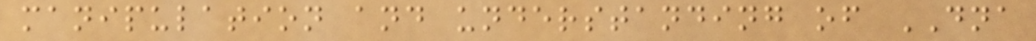manipulation and understanding of DNA
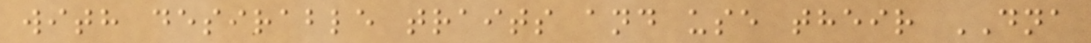with desirable traits and use their DNA
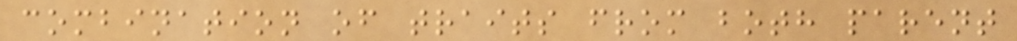combination of traits from both parent
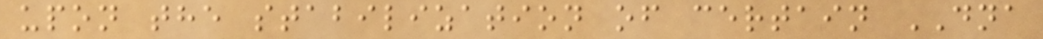upon the stabilization of certain DNA
